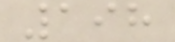198
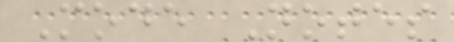Mode Notes
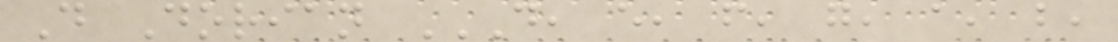D Dorian D, E, F, G, A, B,
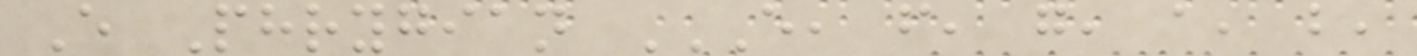E Phrygian E, F, G, A, B,
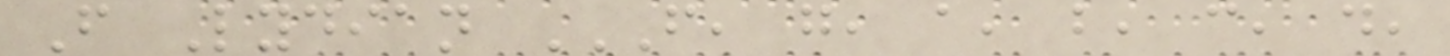F Lydian F, G, A, B, C, D,
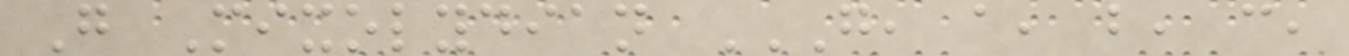G Mixolydian G, A, B, C,
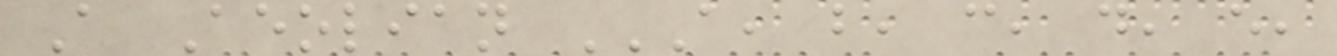A Aeolian A, B, C, D, E,
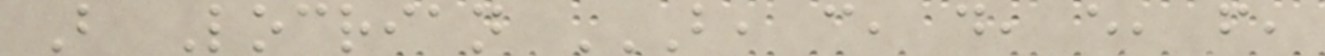B Locrian B, C, D, E, F,
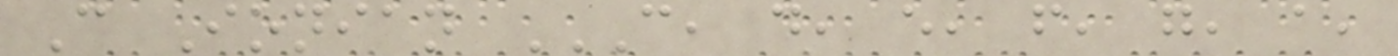C Ionian C, D, E, F, G, A,
